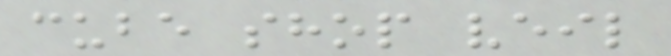cube shop veil
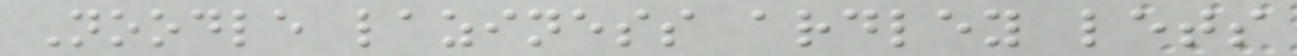Noodle laziness ardley lets
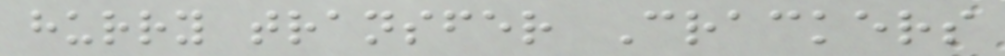hurry transfer Crackers
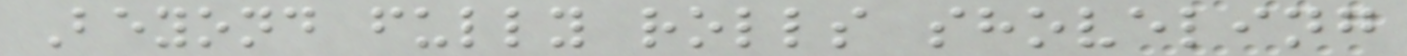Beyond fully rolls shoveling
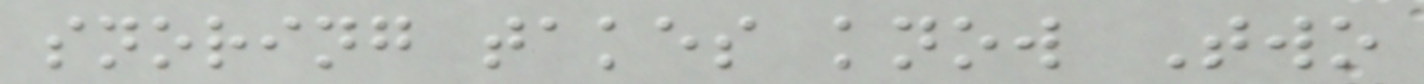snoring takes know Two
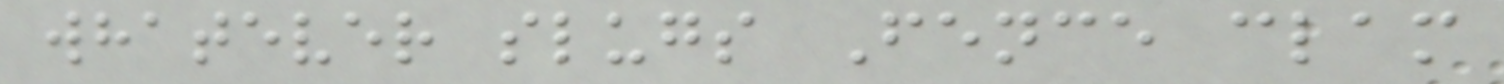whatever slugs Fence clam
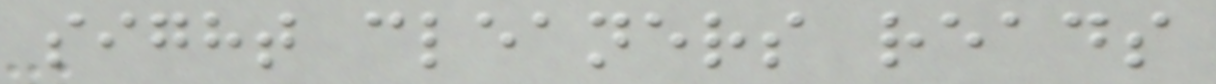sight cleaners reads
